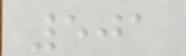501
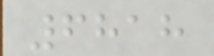6818
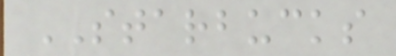STARBUCKS
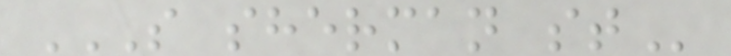S SHERMAN ST
